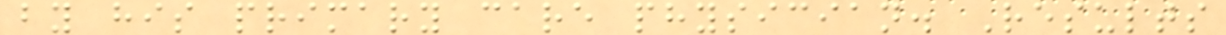by his primary care physician. Results
